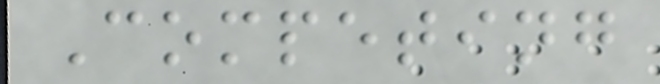Competing
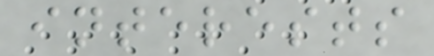interests
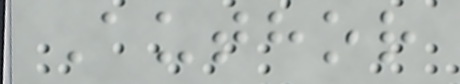Author
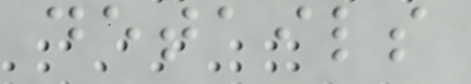details
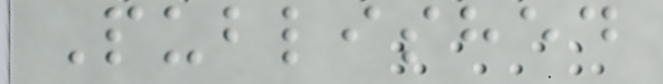Published
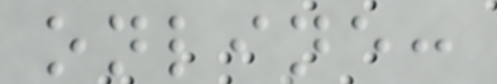online:
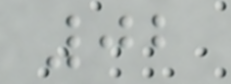02
